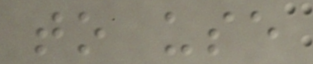to use
